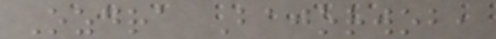Ozdra Bajorwob,
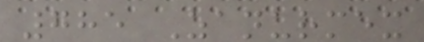785 Zanurmex
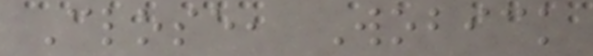Close, Wobick
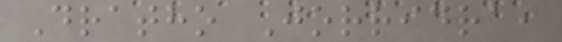Dratho Jorridra,
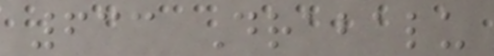633 Drabalu
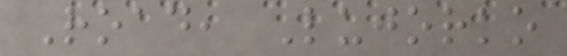Road, Lujorko
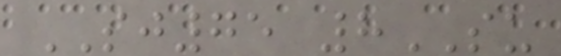SJ75 8SU
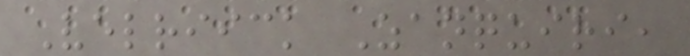Velriick Zanquiri,
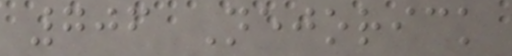706 Nejorick
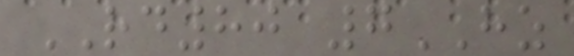RD80 7HZ
